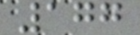177
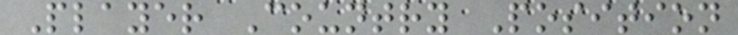Player Country Position
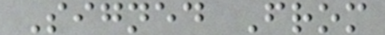Signed From
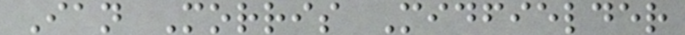Ian Morris Midfielder
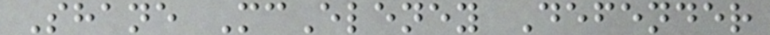Shane McEleney Defender
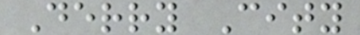Derry City
